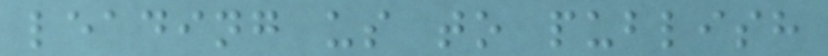leading us to publish
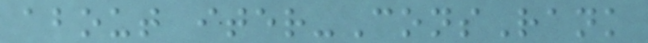about iter-ConsRank
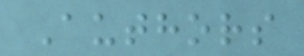Authors
